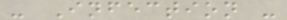- Infection -
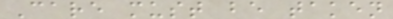Care must be taken
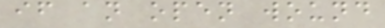if an open wound
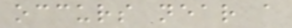occurs near a
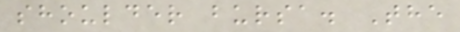shoulder bursa. The
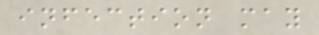infection may
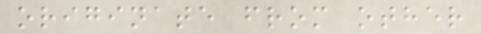originate from other
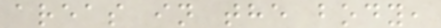areas in the body,
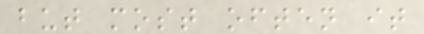but most often it
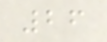26
